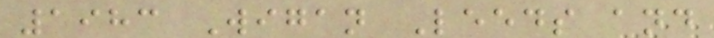1983 Wigan Leeds and
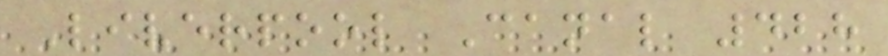Liverpool Canal 428
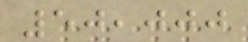50,000
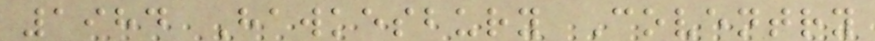1984 Hawkesbury Coventry
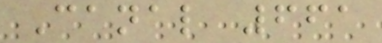Canal 661
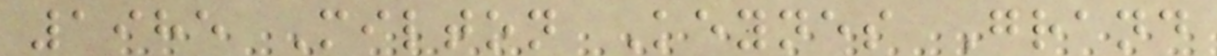1985 Milton Keynes Grand
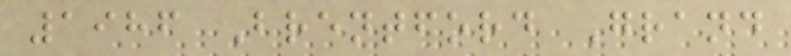1986 Brentford Grand
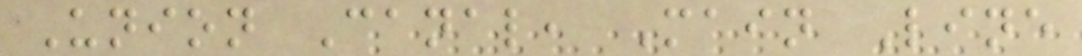Union Canal, Main Line
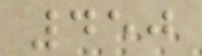450
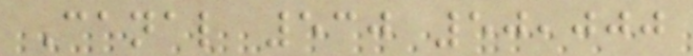Canal 530 50,000
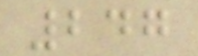247
